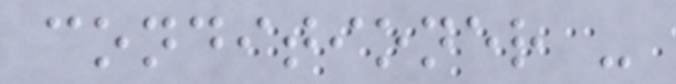conditioner -
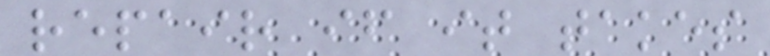repair if it takes
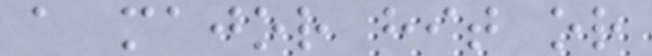a major hit or
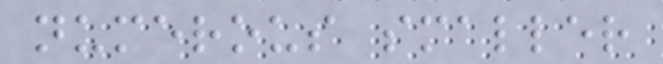numerous smaller
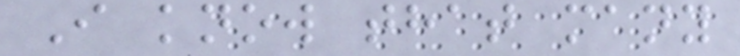I know that many
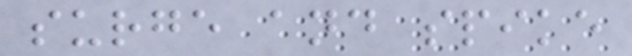surge and spike
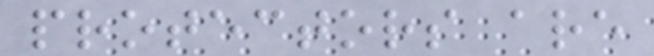protectors are
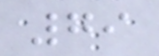79
